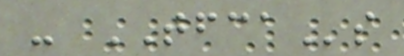- TFCAs
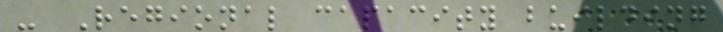- Regional capacity building
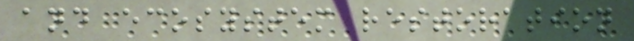and ecosystem restoration
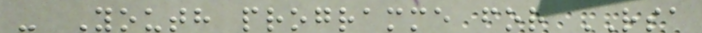- Youth programme for RSA
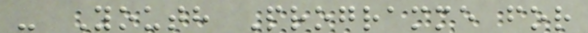- Youth Programme for
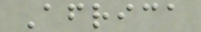Africa
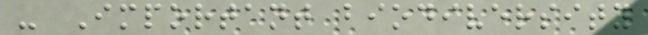- Important biodiversity
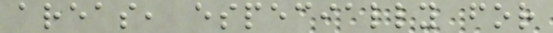areas, especially for
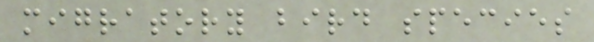migratory bird species
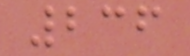236
